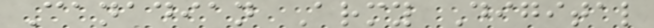Canadian Army Digital
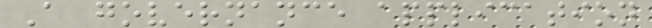A governance application
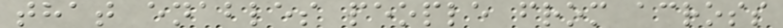that enables people from across
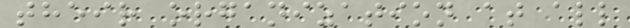their organization at all
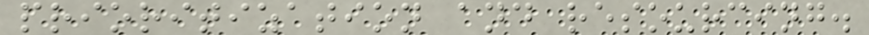prioritization and resourcing.
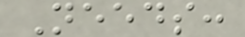Needs:
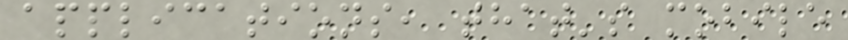applications, that's mobile
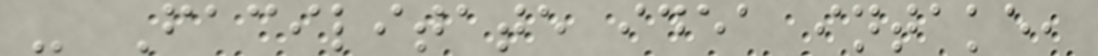- Facilitate idea intake,
